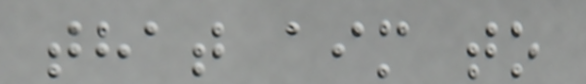that aim to
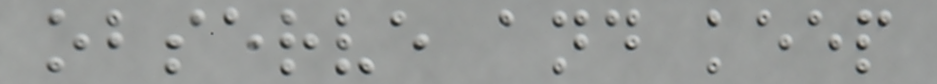observe and keep
